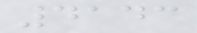4143
